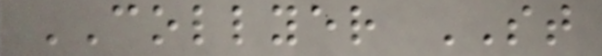COLLYER ST
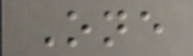One
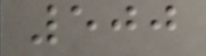500
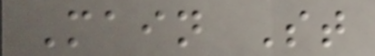Main St
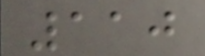110
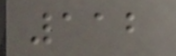112
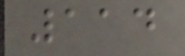114
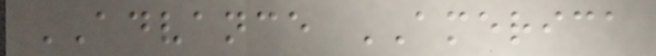ADVANCE AMERICA
